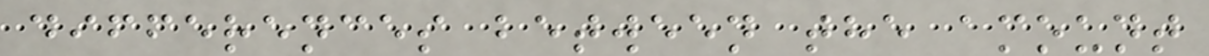differences between the amount
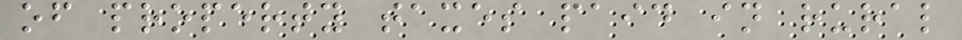of property taxes paid in rural
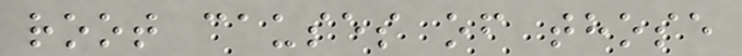root causes of those
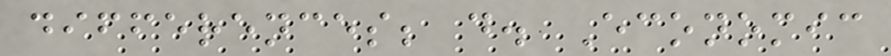differences; d. Economic
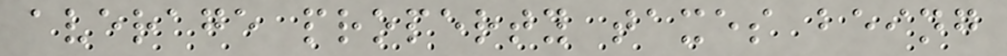average property taxes being
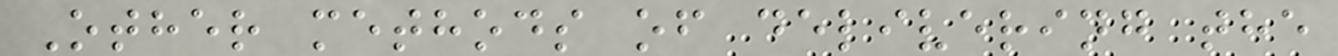Other methods of delivering the
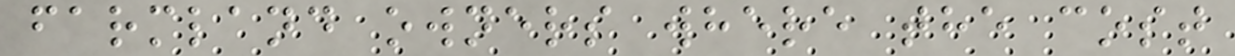farmland owners where the cost
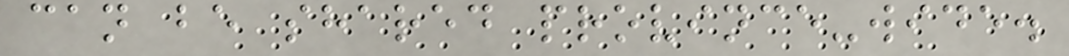can be shared province-wide.
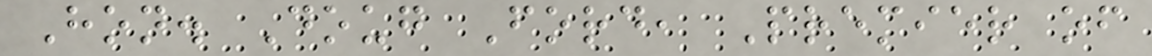Hon. Doug Ford, Premier of
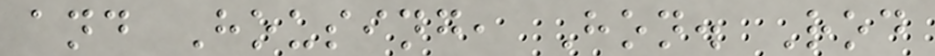and Housing, Hon. Rod
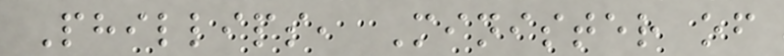Phillips, Minister of
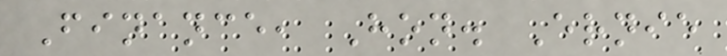Finance, Hon. Ernie
